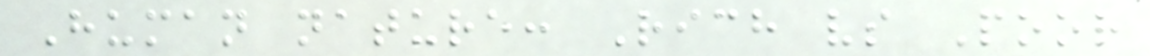Human nature: Rich vs Poor
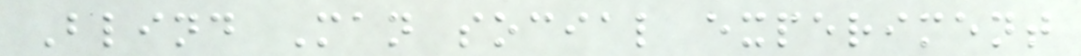Blind Man social experiment
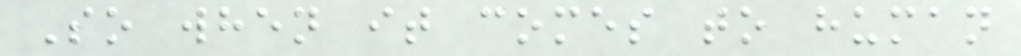So when it comes to human
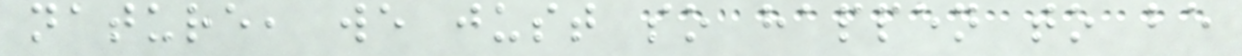nature, we just so happen to be
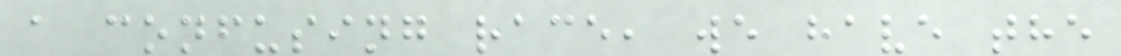a confusing race, we have the
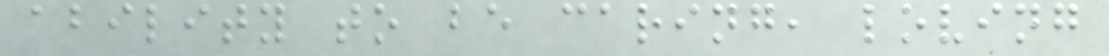ability to be caring, loving
